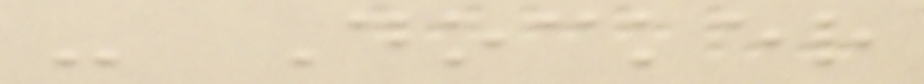- Docker
